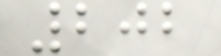202
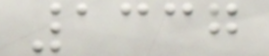1337
